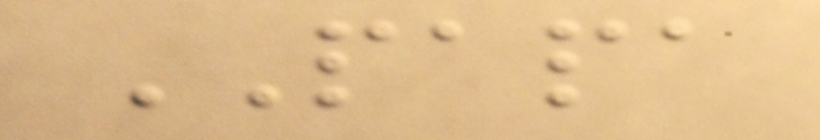PAPA
